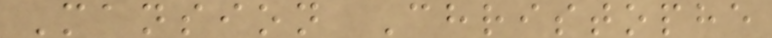Mansion Christophe
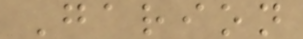Garion
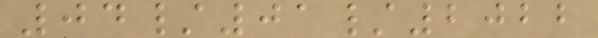04/01/2022
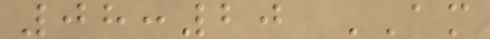08:20 AM
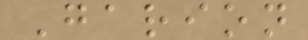Garion
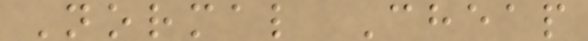Normal Cheap
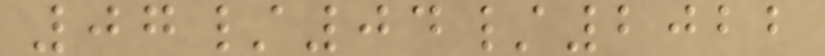07/04/2022
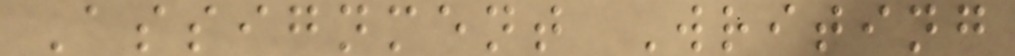Assignment Writing
